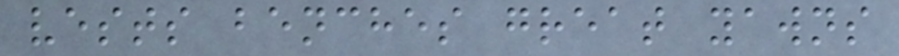vests benches great yawns
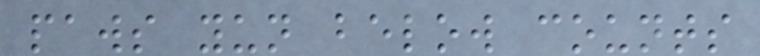paws yun below counts
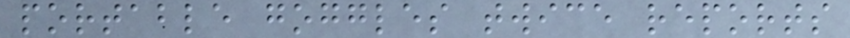portable goggles twice reports
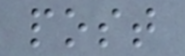post
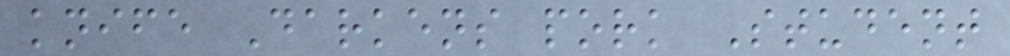knife Darkens pork Student
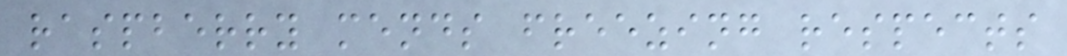raspberry mends freezing respects
